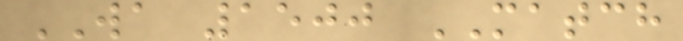WA 1500 MATCH
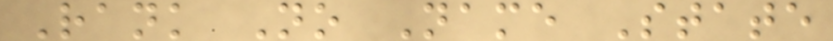Rank No Name State
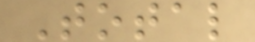Total
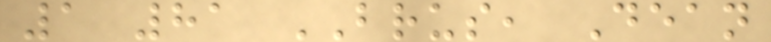1 81 BRUS, Dean
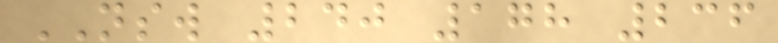NSW 240 178 236
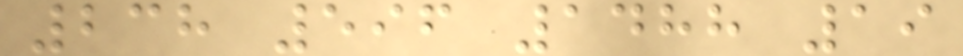238 596 1488 19
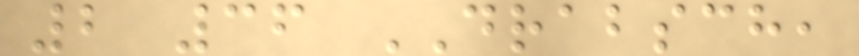2 36 DRABSCH,
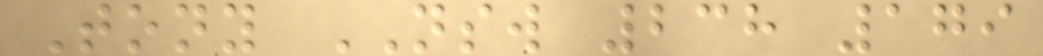Tony NSW 238 179
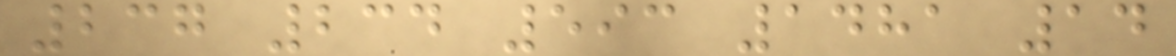237 234 593 1481 14
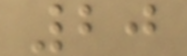20
